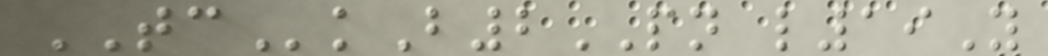TCkB2PN l19Y
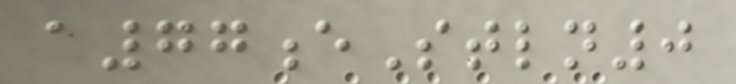a77eStln0
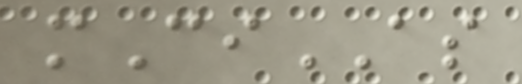mCiAS
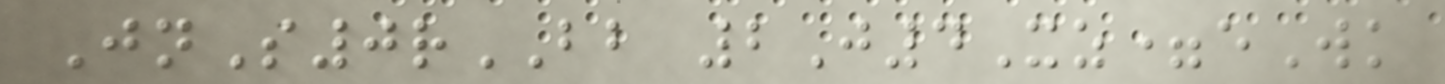JnS0rBB 2J4Xz=eWk
